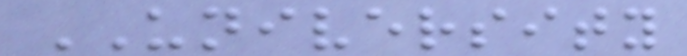UNIVERSITY
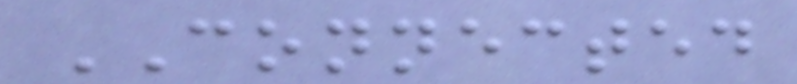CONNECTED
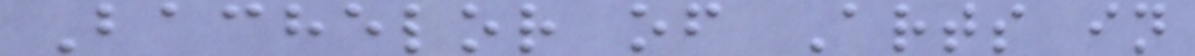Bachelor of Arts in
